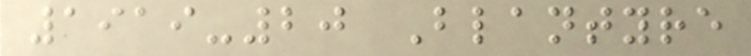1919-20 Blantyre
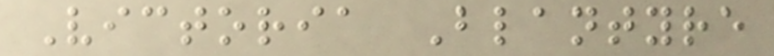Victoria Blantyre
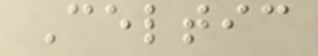Celtic
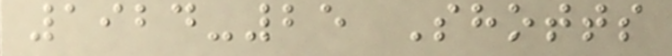1924-25 Shotts
